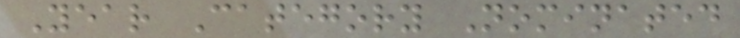Year Category Nominated
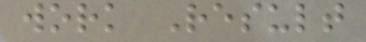work Result
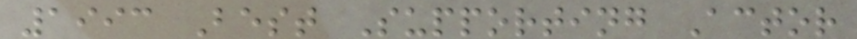1993 Best Supporting Actor
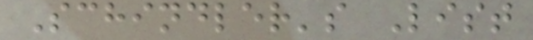Schindler's List
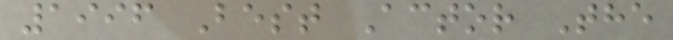1996 Best Actor The
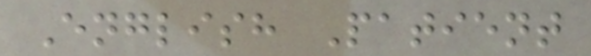English Patient
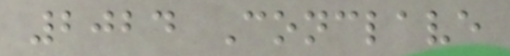2024 Conclave
